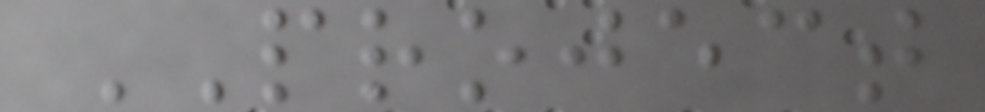PROJECT
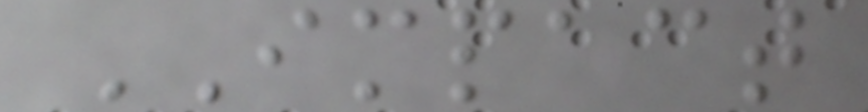IMPACT
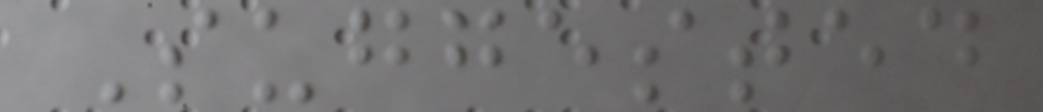Suggested
